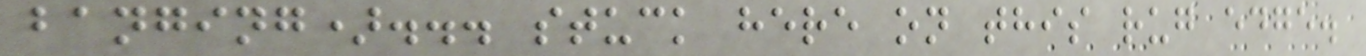banging)... stuck here on this rug edge.
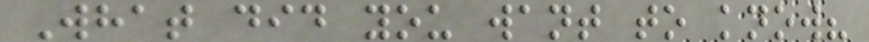What did you want to know?
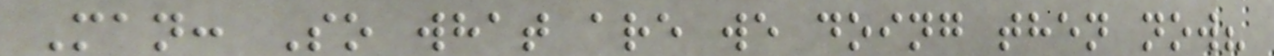Man: So what are we doing then now?
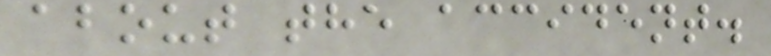about the accident.
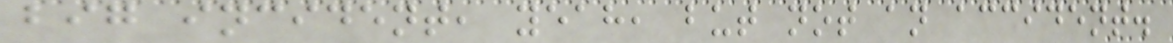big incident, yeah, but not an accident.
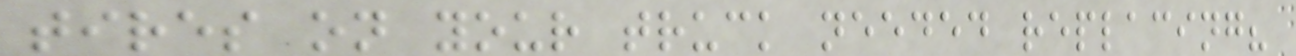tires on your truck needed replacing?
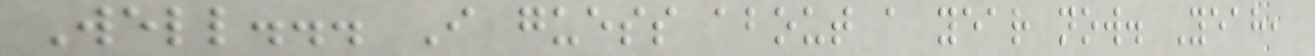Well... I guess about a year now. Yeah,
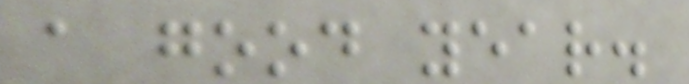a good year.
